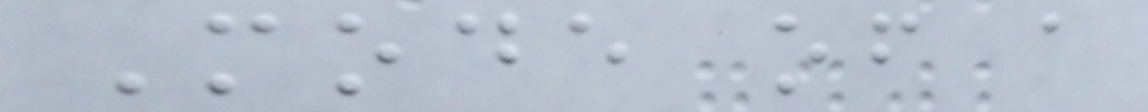Mode of a
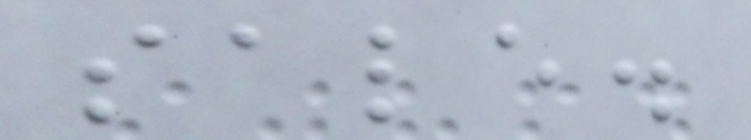sale.
